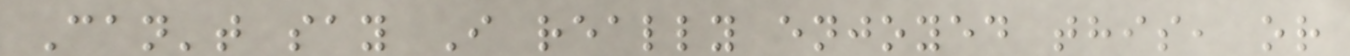Can't say I really enjoyed this, or
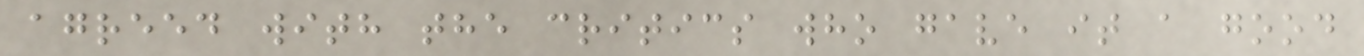agreed with the critics who gave it a good
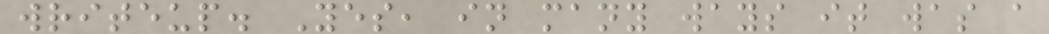writeup. Yes, in many ways it was a
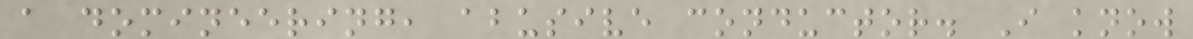a domineering, abusive conductor. I know
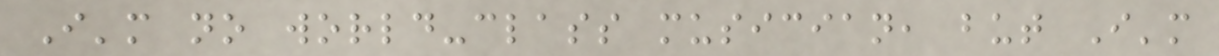I'm no world-class musician, but I'm
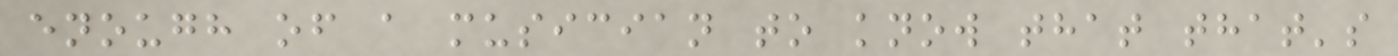enough of a musician to know that that's
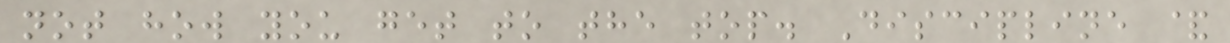not how you get to the top. Discipline &
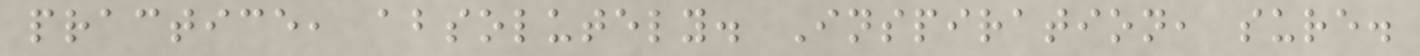practice, absolutely. Inspiration, sure.
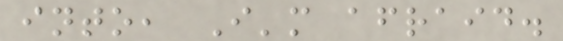into, I'm afraid.
